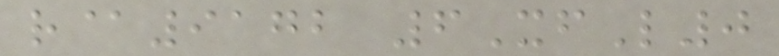r@9172 6XfL0
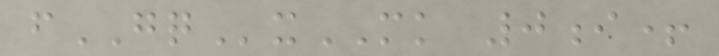fGQxMK 0i+
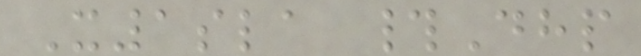X1sla #Dhp
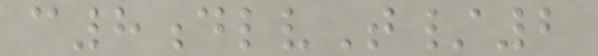c8dlvT/2
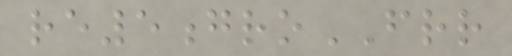re5groFRR
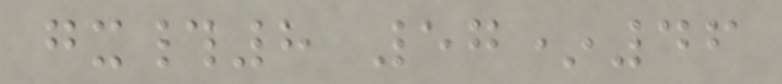gx#8 57*46
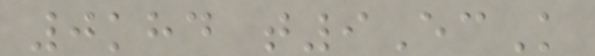0khd t9EcK
